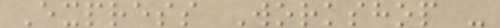Express Workshop -
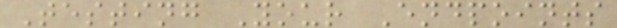Testing Your Endpoints
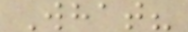What?
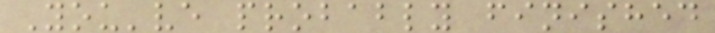You've probably finished
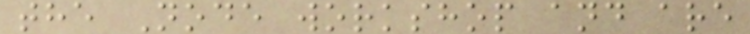the Node workshop and are
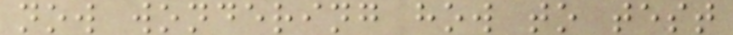now wondering how to test
